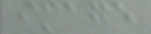image
